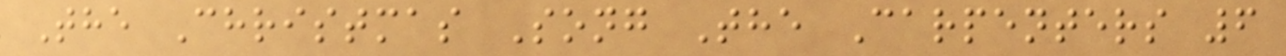The Christmas Song The Carpenters 6
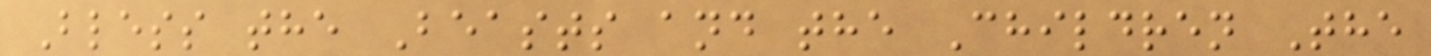Bless the Beasts and the Children The
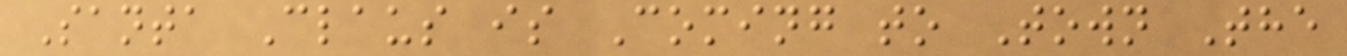Santa Claus is Coming to Town The
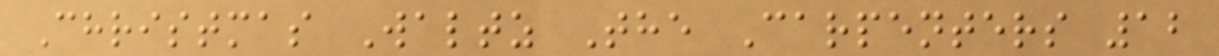Christmas Waltz The Carpenters 12
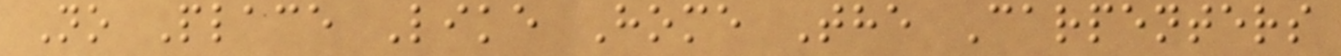No Place Like Home The Carpenters
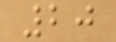20
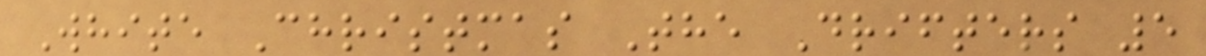White Christmas The Drifters 5
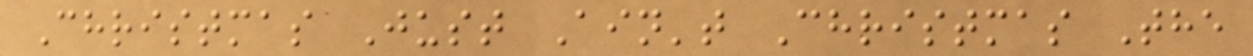Christmas Just Ain't Christmas The
